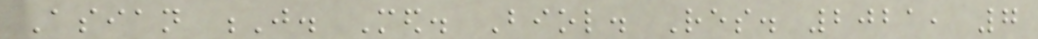Asian J. Med. Biol. Res. 2021, 7
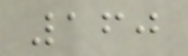160
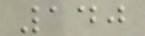140
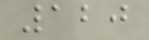120
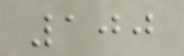100
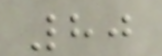80
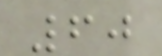60
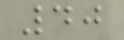40
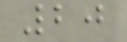20
